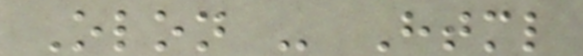Olon - Html
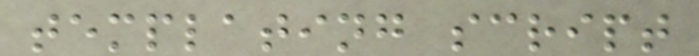templating script
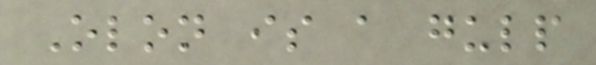Olon is a gulp
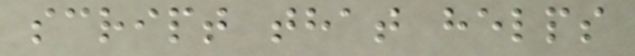script that helps
